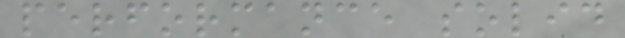performance solid
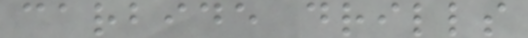carbide drills
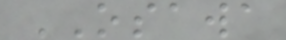OSAWA
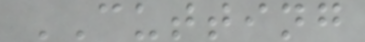CUTTING
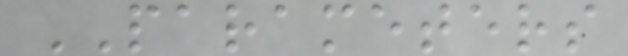PARAMETERS
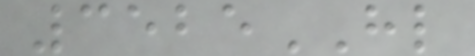3525HL
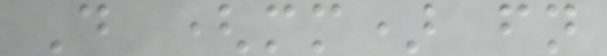D (mm) fn
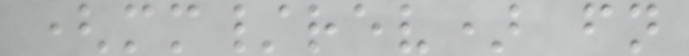(mm/rev) fn
